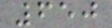650
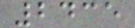2435
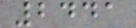2441
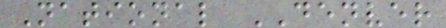National DENVER
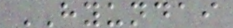HYUNDAI
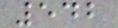542
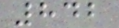842
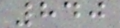840
